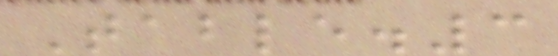Table.3
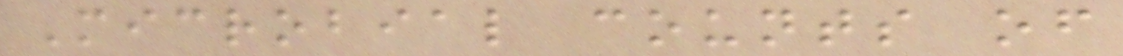Microbial counts of
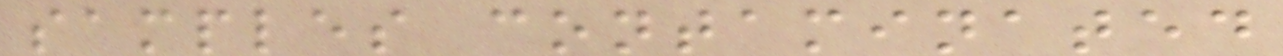samples contaminated
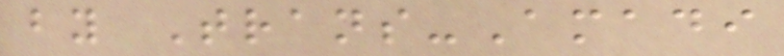by Trans-Amadi
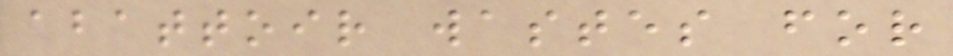abattoir wastes for
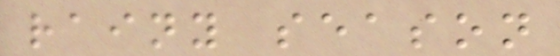rainy season
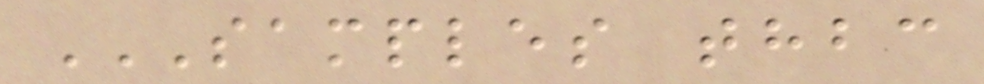SAMPLES THBC
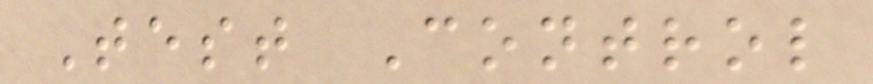Test Control
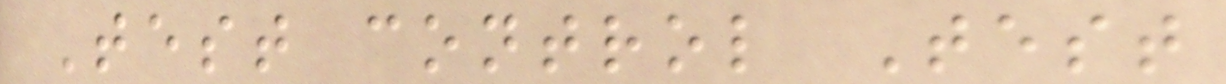Test control Test
